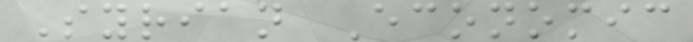Syrian Economic
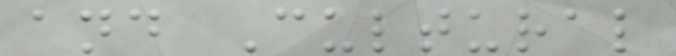and Cultural
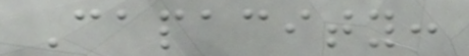Capacity:
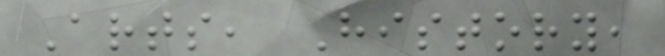Arts, History,
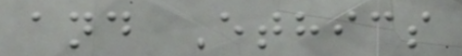and Ethics
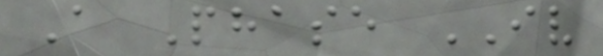A Phase IV
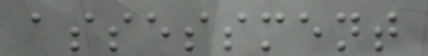assessment
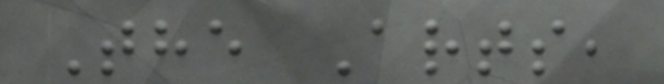The Arts,
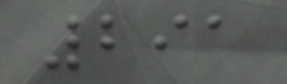291
